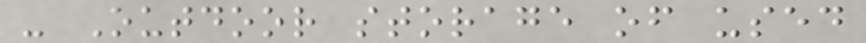- Outdoor storage of used
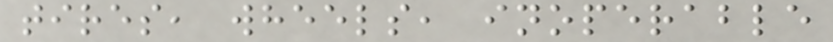tires, wheels, inoperable
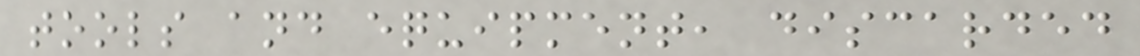tools and equipment, discarded
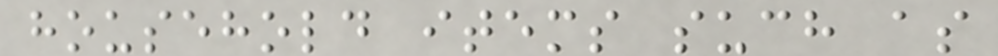household items such as
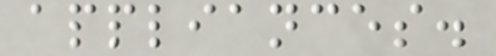appliances.
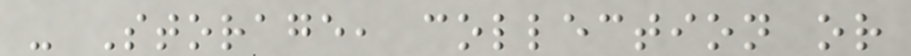- Storage, collection or
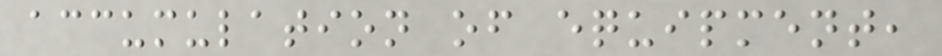accumulation of equipment,
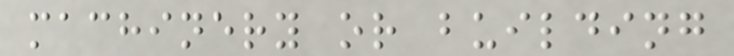machinery or building
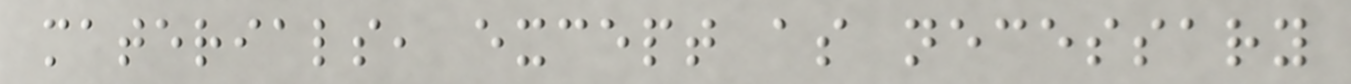materials, except as necessary
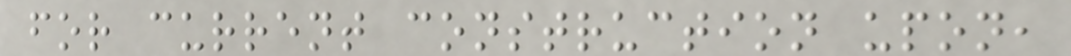for current construction upon,
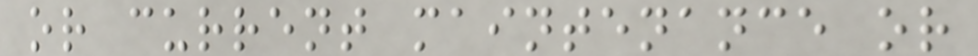or current maintenance or
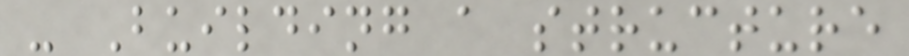- Building a structure
